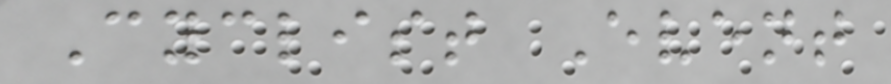Cyclist Event
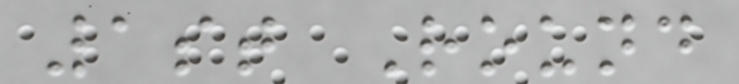1st Round
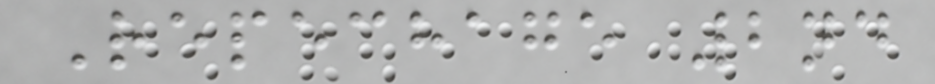Repechage 2nd
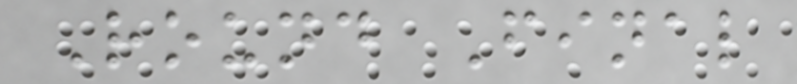Round Final
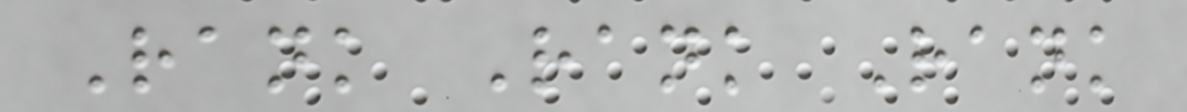Rank Rank Rank
